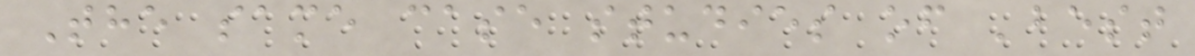The same case studies of 'best
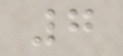7
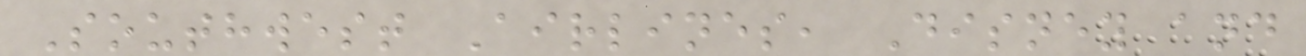Southwest Airlines, Disney and
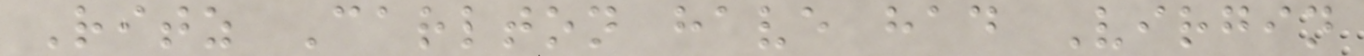Ritz Carlton have had Virgin
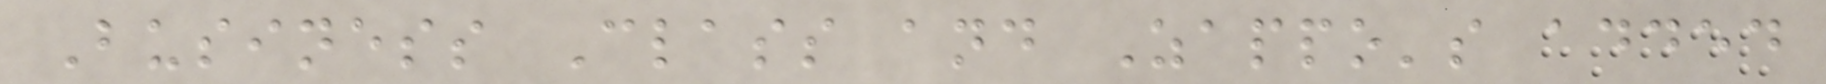Business Class and Zappo's added
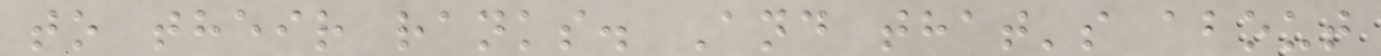to their ranks. And that's about
